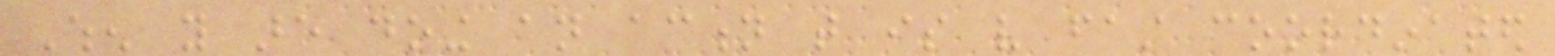When you are doing an action that is very fast coordinated
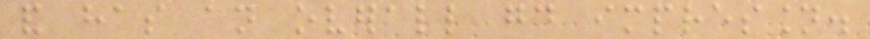and has an overall good impression.
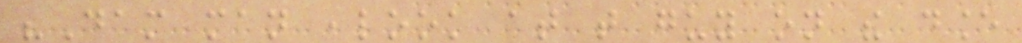"Dam man ,look at that guy on the dance
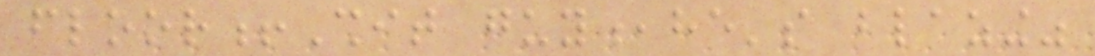floor!Shit guy,he's blazing"
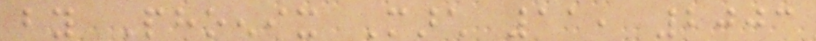by Phoenix March 11, 2003
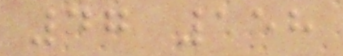47 158
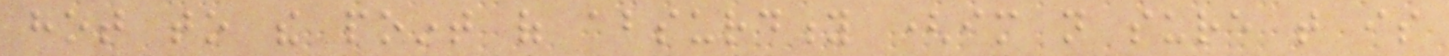hot to the point of absurdity (im not sure that is
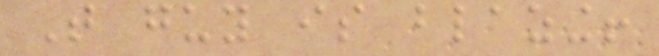That guy is blazing!
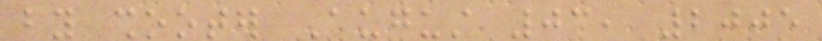by shooter August 03, 2005
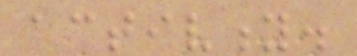activity.
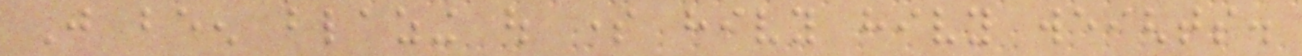Just been blazing out some hivy hivy weights.
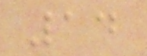14
